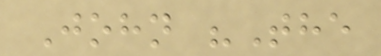John "The
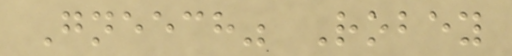Gneech" Robey
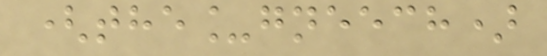(the_gneech)
